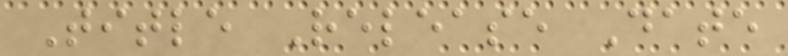Title Release Date
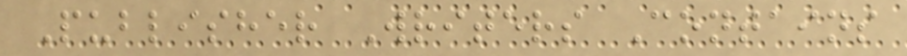Publisher Writers Contains
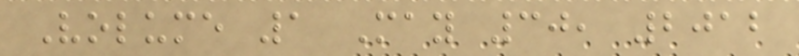Volume 1 May 30, 2012
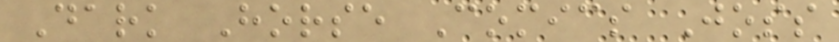Dark Horse Comics Joss
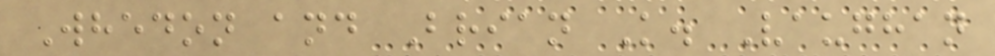Whedon and Brian K. Vaughan
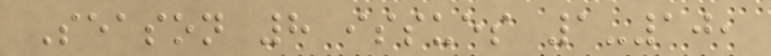Season 8 issues 1-10,
